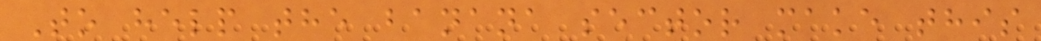To help the banana sector make this
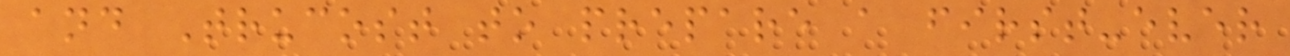and Trucost to prepare a first-ever
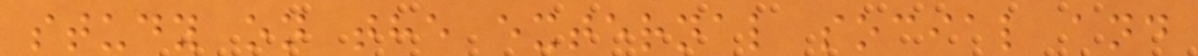study on the external social and
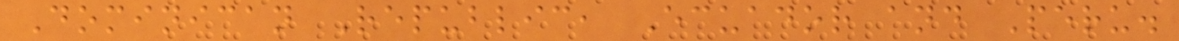Dominican Republic, Ecuador and Peru.
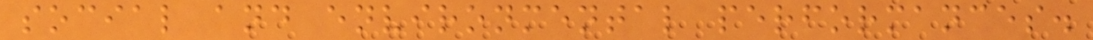social and environmental performances.
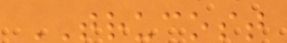TRUCOST
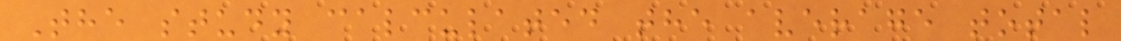The study calculated the average total
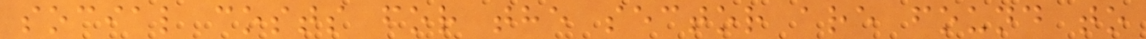social costs for the sector are found to
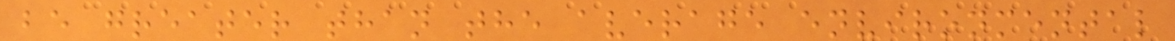be greater than the average environmental
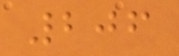206
